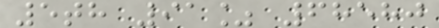5th 91% 68580
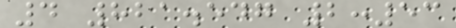4 821.547 2:53
